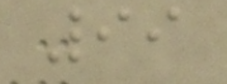99
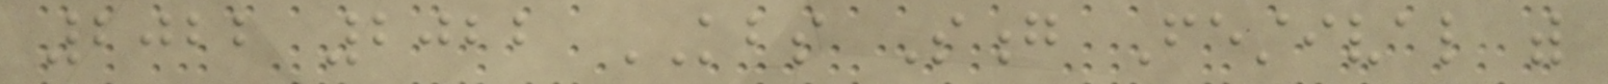2022 2022 KBS Song Festival with
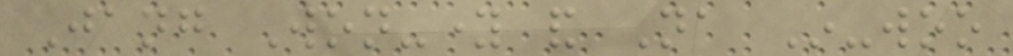Jang Won-young and Na In-woo
